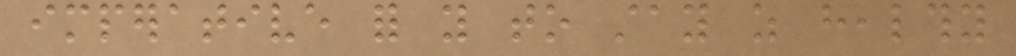imperative for you to stay as healthy
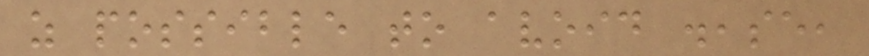as possible to avoid disease,
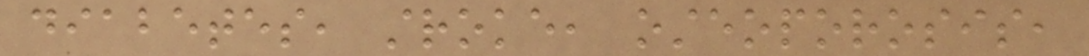diabetes, stroke, osteoporosis,
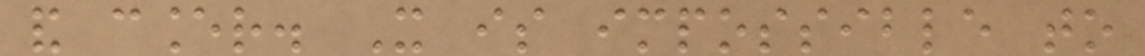and cancer. It is impossible to
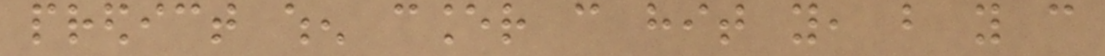predict when cancer can hit you, but you can
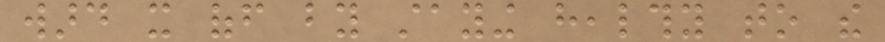ward it off by staying healthy to the
